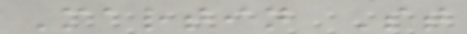Martin St
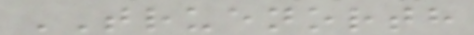TRUENORTH
